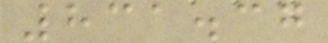831.37
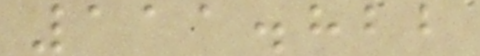111.822
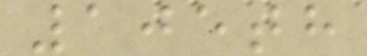105th
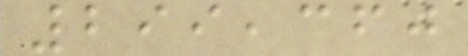299,360
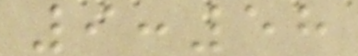9:58
